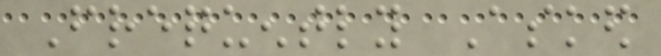Frequently Asked
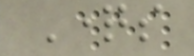Questions
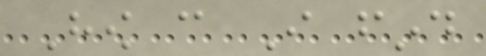How can I find
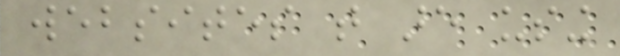websites that are using
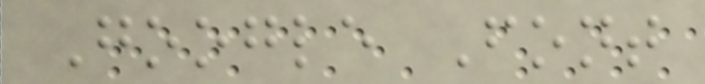Google Font
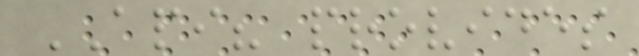API? provides
